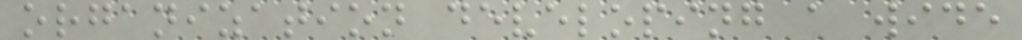organization developing a wide
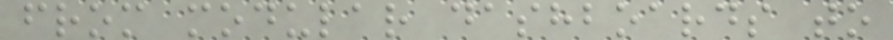from modular dashboards to
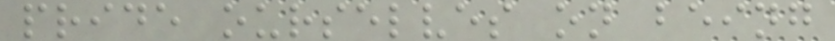pride ourselves on being
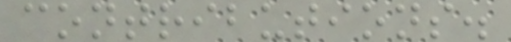contributions.
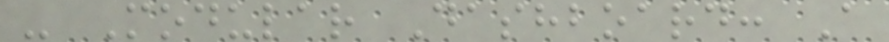- Modular Dashboard: A
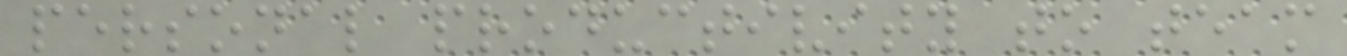personal productivity to team
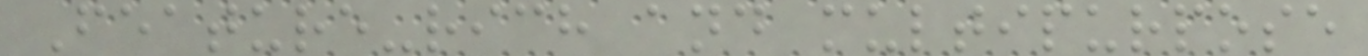Feature-rich and multipurpose
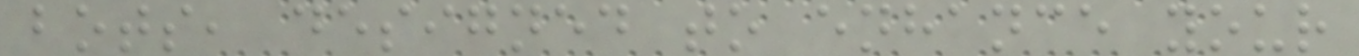bots, designed to enhance your
